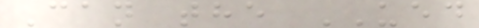Can the UED
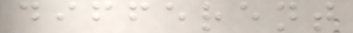different
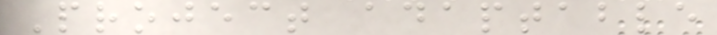Project adaptable
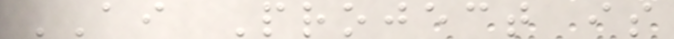AI Project is
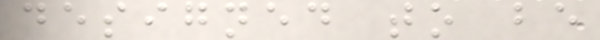designed to be
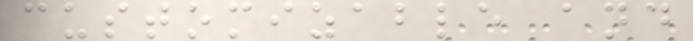customizable and
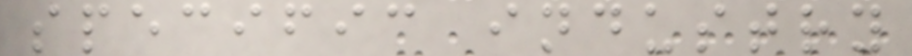specific industry
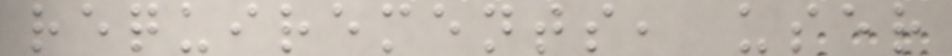requirements, user
